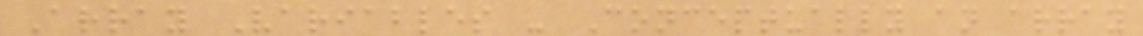Array Variables - Conceptually an array
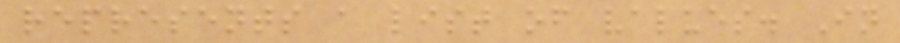represents a list of values. In
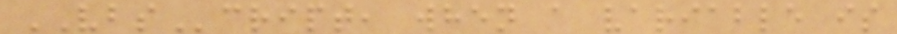VBScript, when a variable is
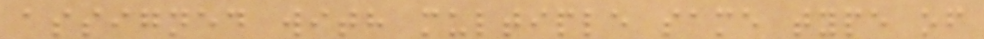assigned with multiple same type of
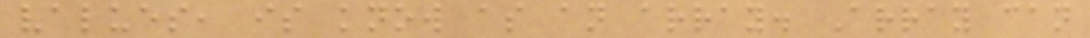values, is know as an array. Array can
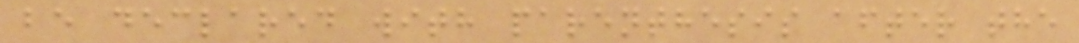be declared with parenthesis after the
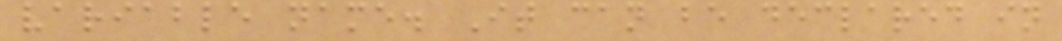variable name. It can be declared in
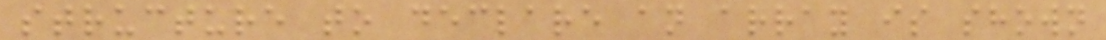structure to declare an array is shown
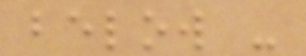below -
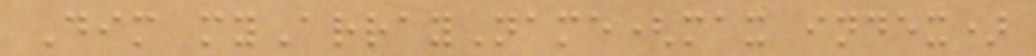Dim myArrayName(max index)
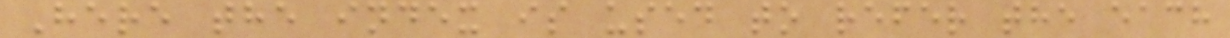Here the index is used to refer the each
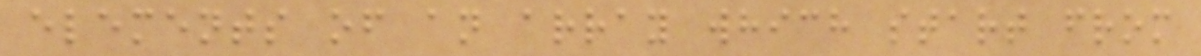elements of an array which start from
